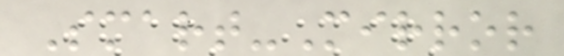Smart-Mirror
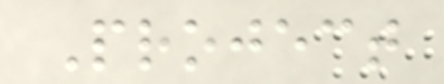Project
